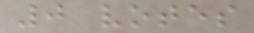0 votes
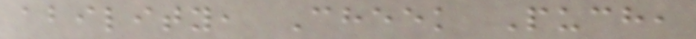ability, Cheek Puch,
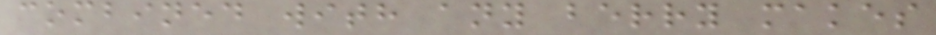combined with any berry makes
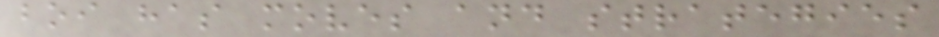boi has moves and strategies
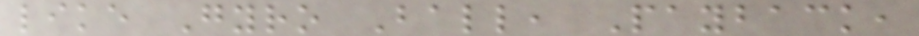like Gyro Ball, Payback,
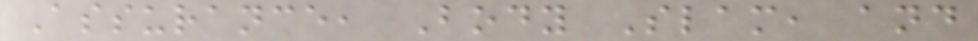Assurance, Body Slam, and
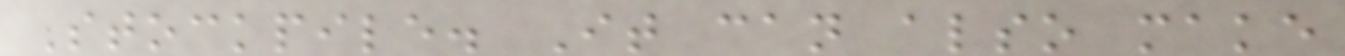Stockpile. It can also make
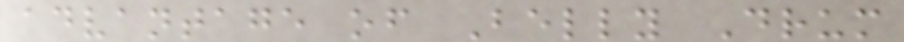advantage of Belly Drum
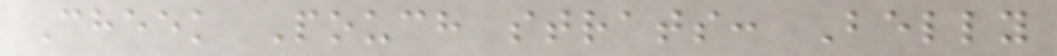Cheek Pouch strats: Belly
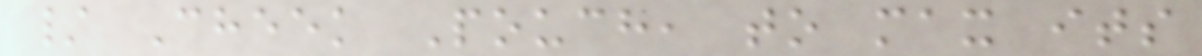/ Cheek Pouch, to max its
